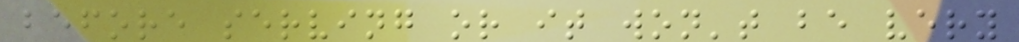before serving or it won't be very
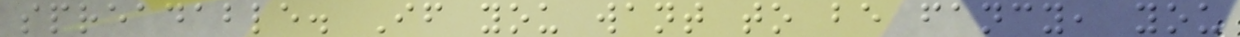spreadable. If you want to be fancy, you
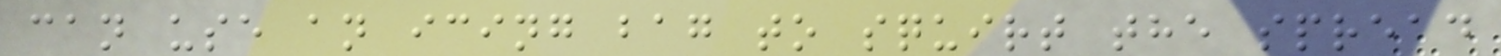can use an icing bag to squirt the spread
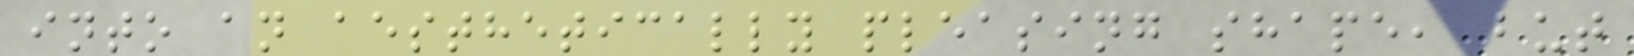into an aesthetically pleasing shape, but
